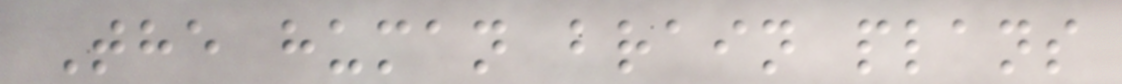The human brain plans
